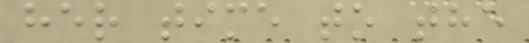her time to the
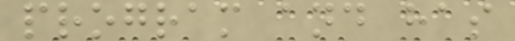program and has
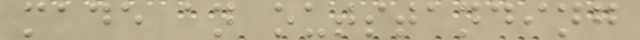made an outstanding
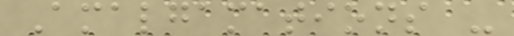Amalgamations -
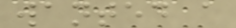wanted a
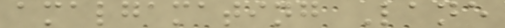amalgamating Lane
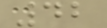42
